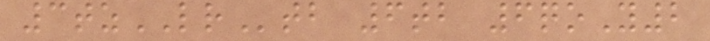3tzLRtb 6tb 6qoY2
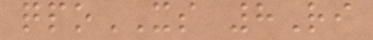qpoXS 8Ri
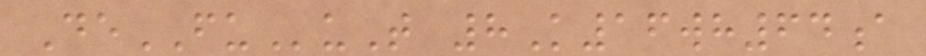DeFUuT 8K16wh64a
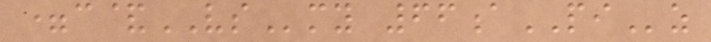=c&VSmy 66aPIz
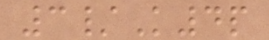3/K4p
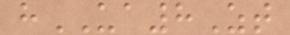hUA8Zt
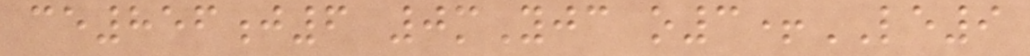ce856j6 0mYjc o3+LE9
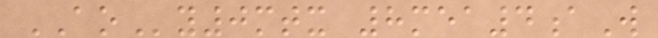AOy0mtx 8mea4aW
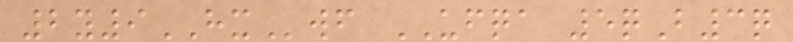2y9HXwf UFQA 5qB3q
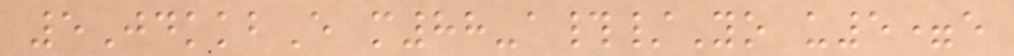5JdkkbE m88-a#/Yo u5=e
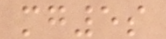mg5s
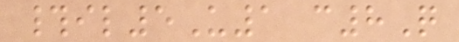#il5U1 c8Q
